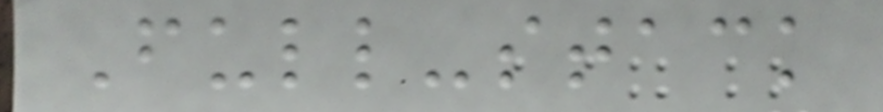Full-stack
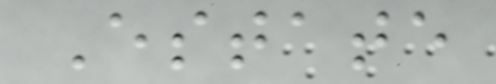Estate
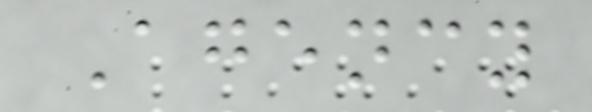Agency
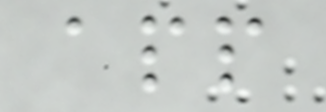app
